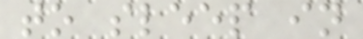to sleep in
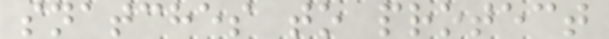snatches to protect
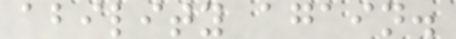ability again.
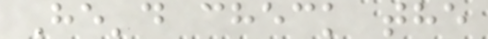He'd check the
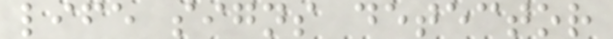life signs detector
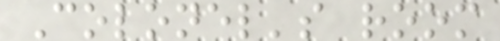Colonel's room
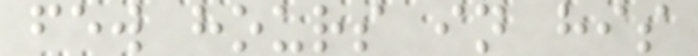few hours in his
